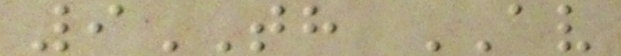9TH AV
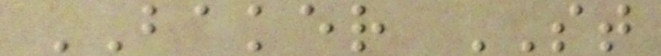BAKER ST
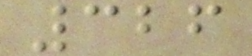326
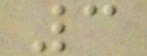3
